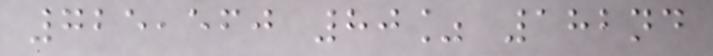725,560 80% 182nd
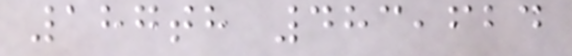187th 483,624
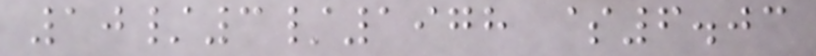10/3/1978 $6.03
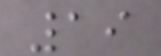19
